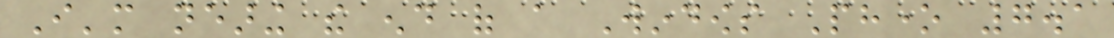I'm nearing the end of a Windows Phone 7.1
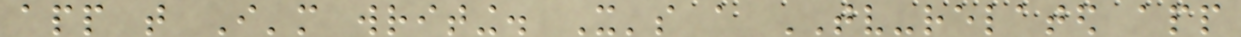app that I'm writing. It's a TV-related app
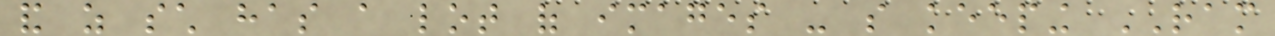and as such has a lot of images - so keeping RAM
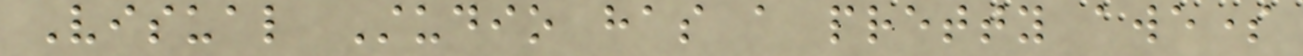Visual Studio has a pretty awesome
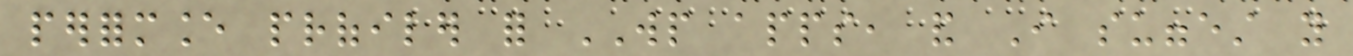performance profiler for WP apps, and I suggest you
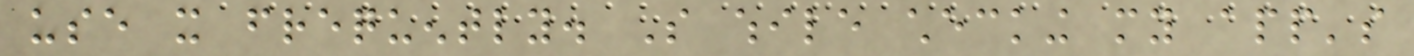use it frequently. So while checking my app's
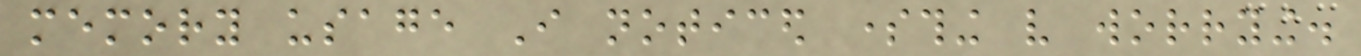memory usage I noticed something very worrying.
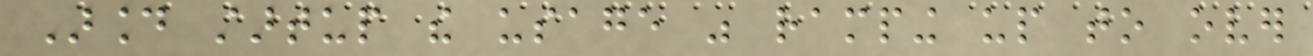Around startup the usage was ramping up to over
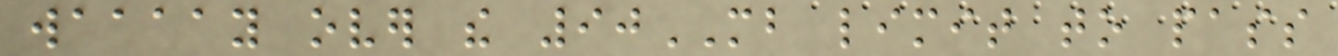waaaay over the 90MB limit to pass
